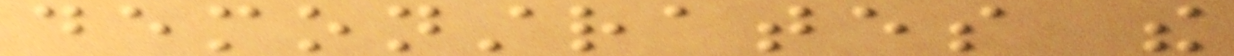demonstrates the
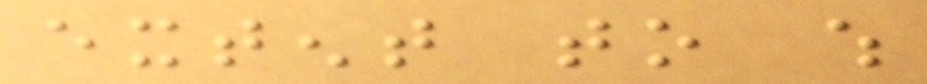extent to which
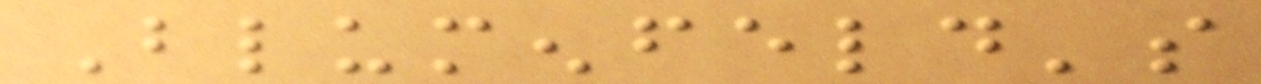Blumenfeld's
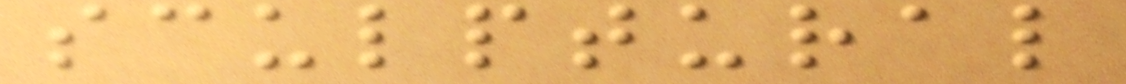sculptural
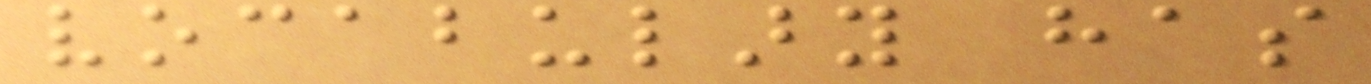vocabulary has
